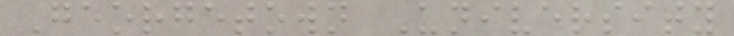Georgetown University
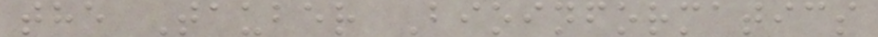the Tauber Bioinformatics
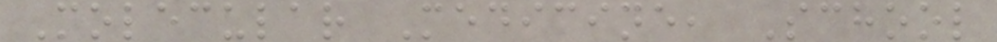Molecular Medicine, School
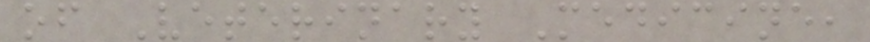of Veterinary Medicine,
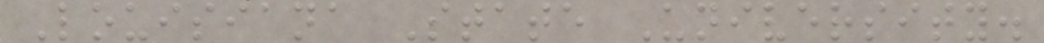Louisiana State University.
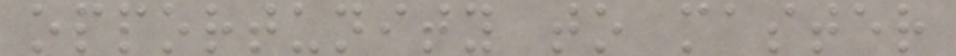opportunity to master
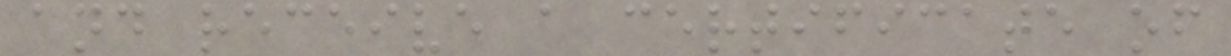and receive a certificate of
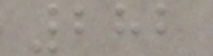282
